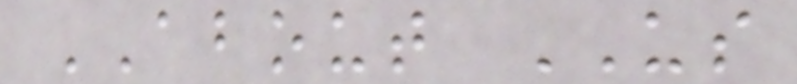ABOUT US
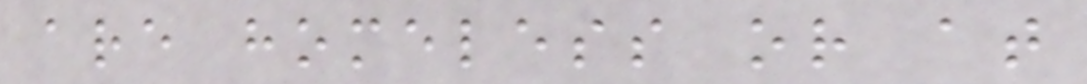are homeless or at
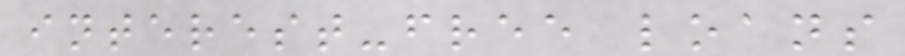interest-free loans
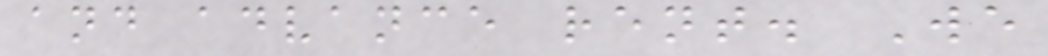and advance rent. We
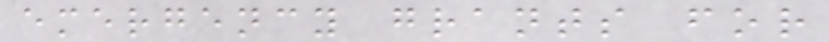emergency grants for
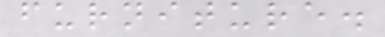furniture.
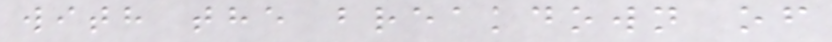with the breakdown of
